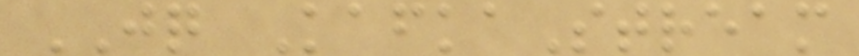JQ KafkaStream
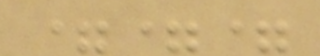===
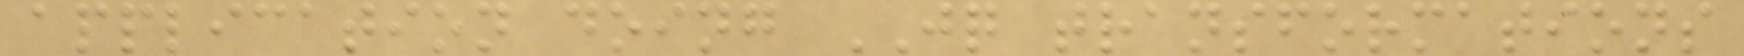application doing JQ transformations
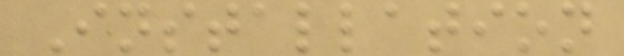Installation
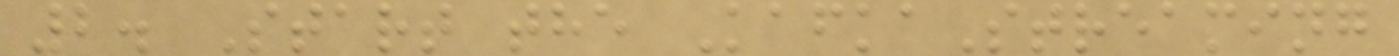2. Start the KafkaStreaming
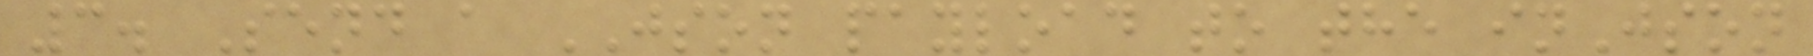3. Send a JSON payload to the inJson
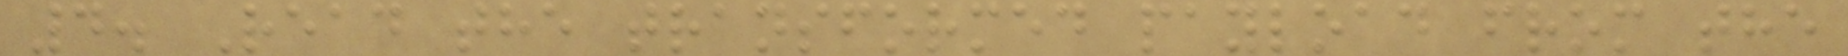4. Read the transformed payload from the
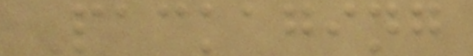Packaging
